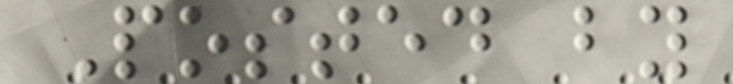Posted by
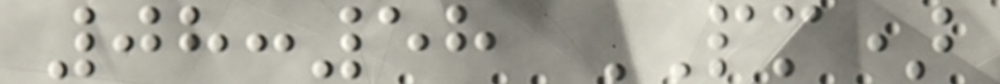08:58 PM)
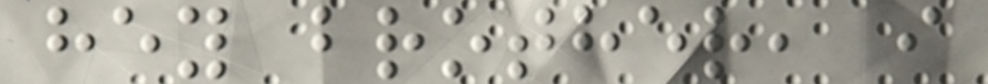hey brother, i
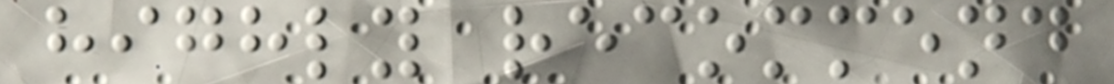highly recommend
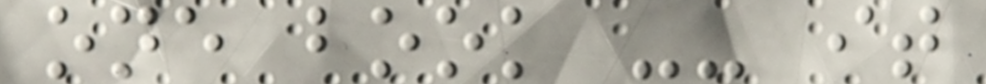one book -- it
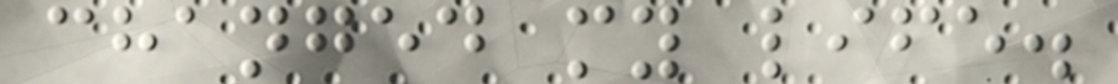changed my life.
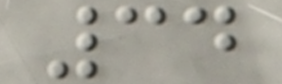34
